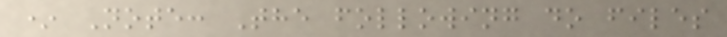* Note: The following do files
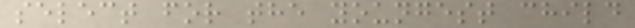select for the youngest child
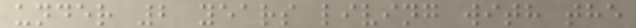under 2 years living with the
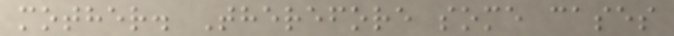mother. Therefore some cases
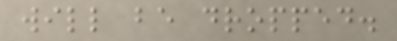will be dropped.
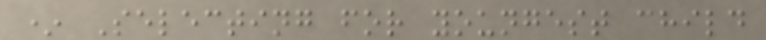* Selecting for youngest child
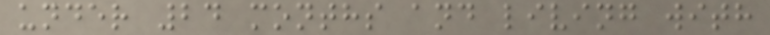under 24 months and living with
